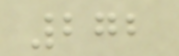272
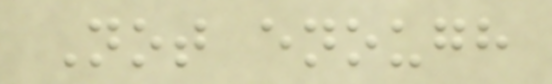Not enough
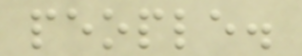people.
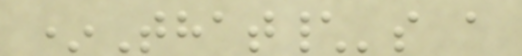*That\'s a
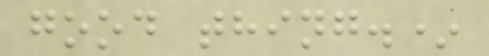good thing.*
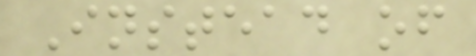Instead of
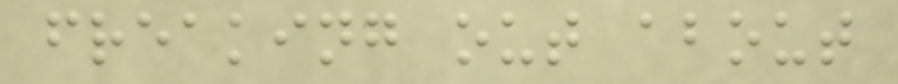freaking out about
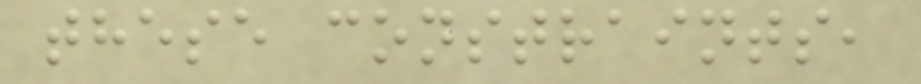these constraints,
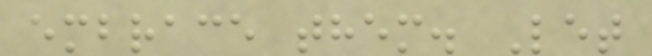embrace them. Let
